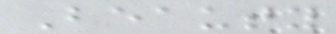Beauty
